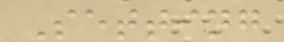Setting
